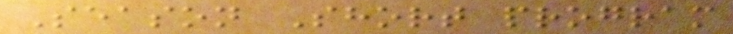Season Short program
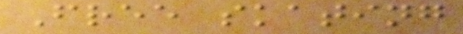Free skating
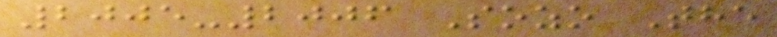2005-2006 Sozo The
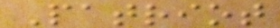Patriot
